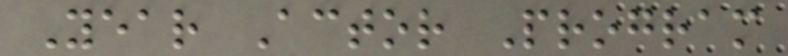Year Actor Program
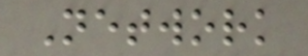Network
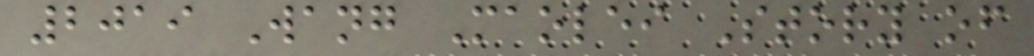2019 Wang Maolei Story of
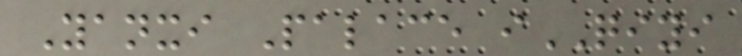Yanxi Palace iQIYI
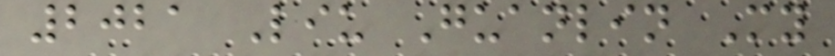2021 Liu Guanlin My
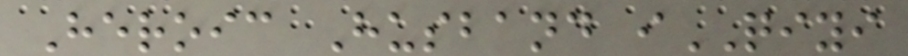Heroic Husband iQIYI
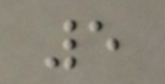5
